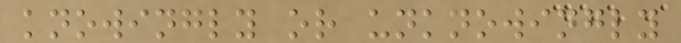knowingly or unknowingly
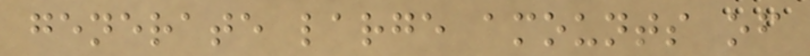generate large amounts of
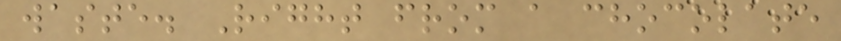waste. Right from a chocolate
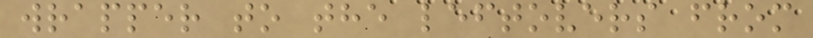wrapper to the leftovers from
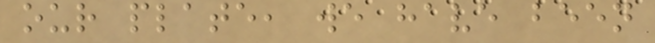our plate, we have been
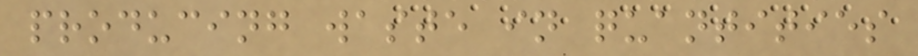producing waste in quantities
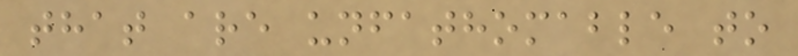that are unfathomable to
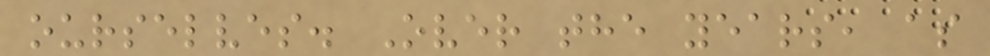ourselves. Over the years, as
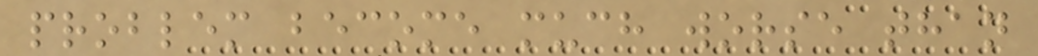problem become much worse than
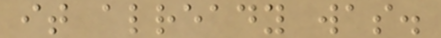it already was.
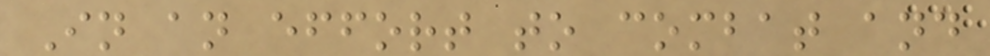In an effort to combat and
